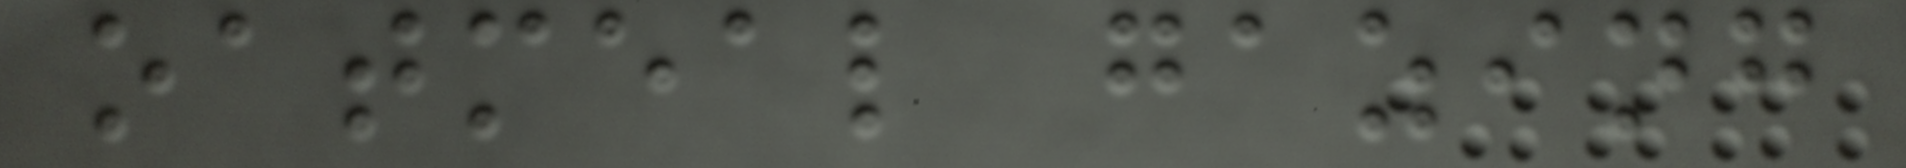oatmeal gazing
